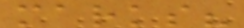marks?
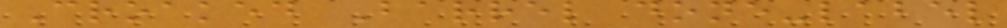Croaked Barrel done-label
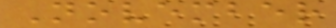November
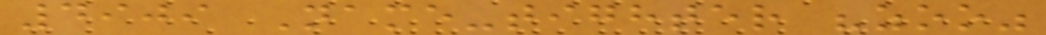4909 Name-tighter "zoo"
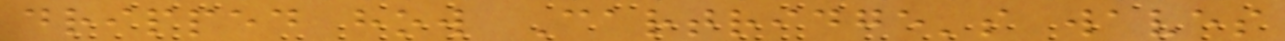dripped how Cartridge's waves
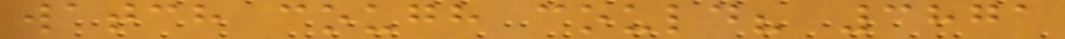watch cough could? 3871
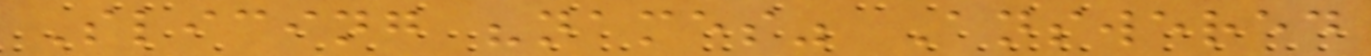Slicing "names" Answered
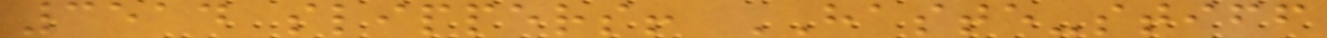3514 slippers! HASTE-stiff
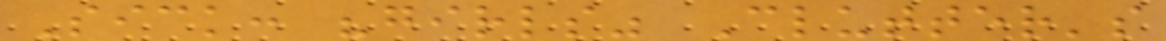Sick: "girls" Clutter's
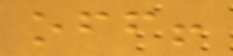off!
